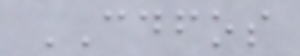CDFOS
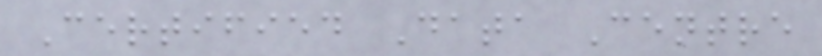Certified Data Centre
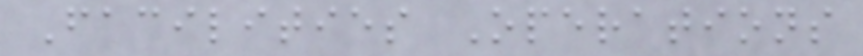Facilities Operations
